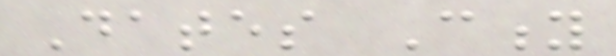Dates City
